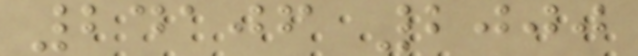24106 2000
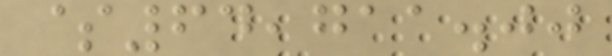$64,711.00
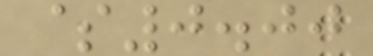$0.00
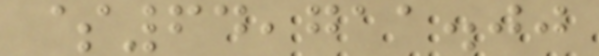$64,711.00
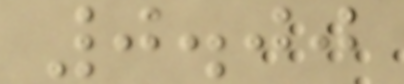0.00
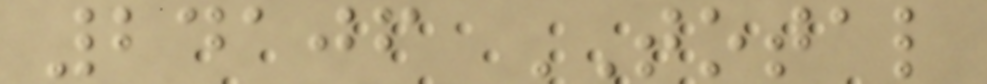24106 TOTAL
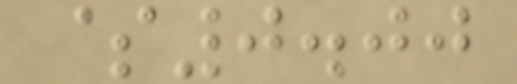$0.00
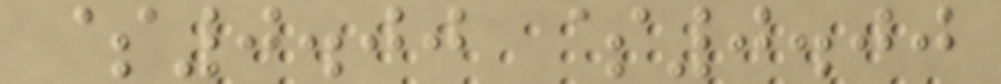$0.00 $0.00
